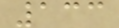133
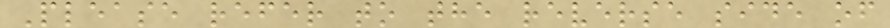Please refer to the reverse side of
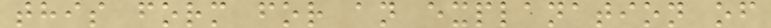this form for an explanation of
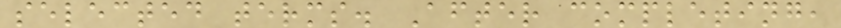selected terms. After completing,
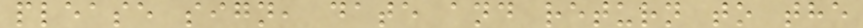please sign, date and return to the
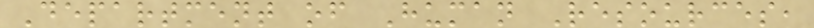Department of Human Resources,
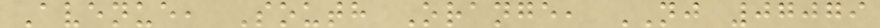Avenue, South Orange, NJ 07079
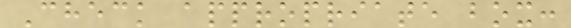Check appropriate box:
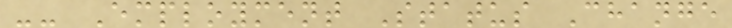-- Employment Status Change
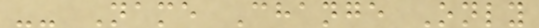-- Name Change Only
